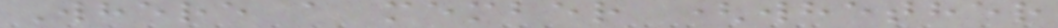Where a member (whether
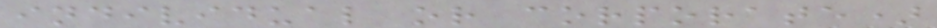individual or corporate)
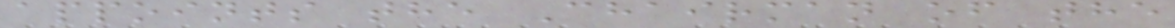appoints the Chairman of the
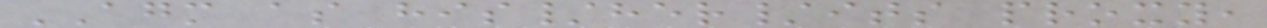AGM as his/her/its proxy,
